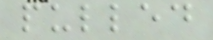pulled
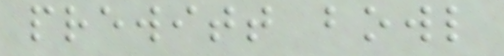prewitt bowl
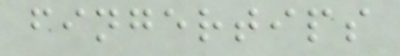fingertips
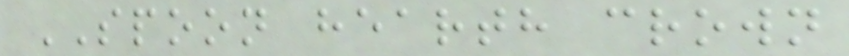SPOON hearth crown
